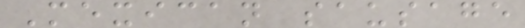Mexican sausage
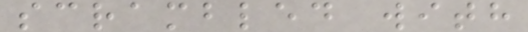scrambled with
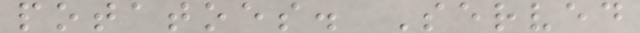potatoes. Served
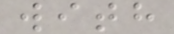with
